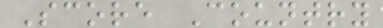Score Country
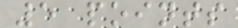5 points
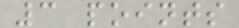3 points
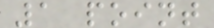1 point
